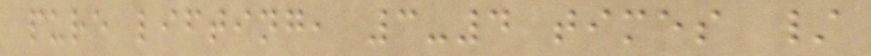pure lifting, 3-4 times /
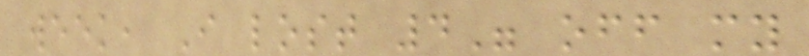week, I lost 4" off my
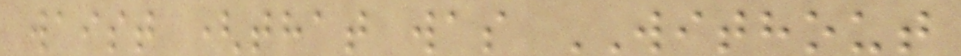waist (that was WITHOUT
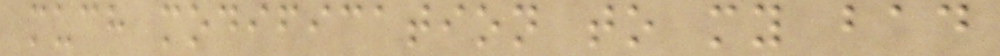much modification to my bad
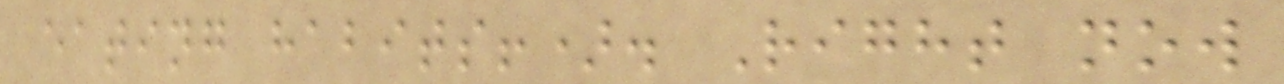eating habits!). Right now
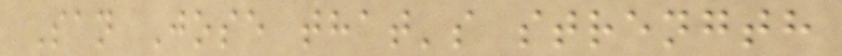San Jose that's strength
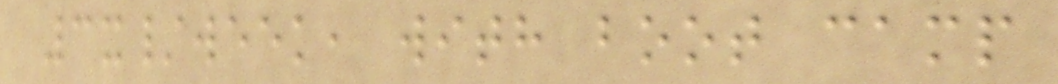3x/week, with boot camp
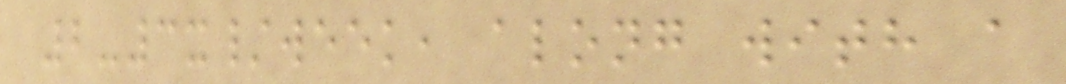2-3x/week, along with a
